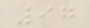97
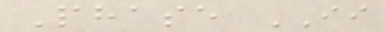Phase II
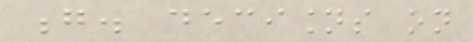g. decisions on
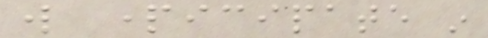will participate in
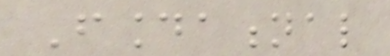Foundational
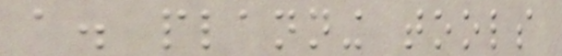a. planning tools
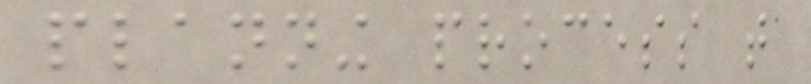planning process that
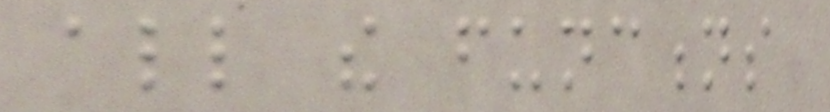all the functions
